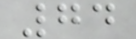74
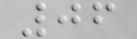06
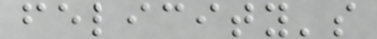felicity's
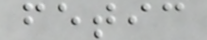fetic
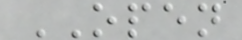OPEN
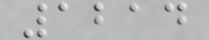1214
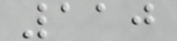110
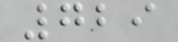729
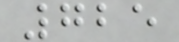725
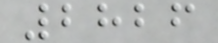2826
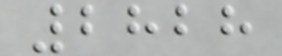2828
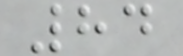84
